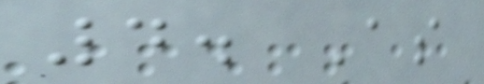4. As
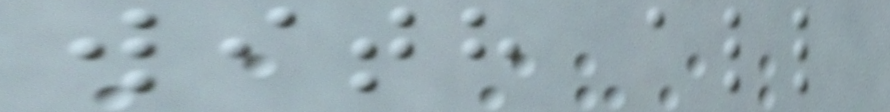with all
